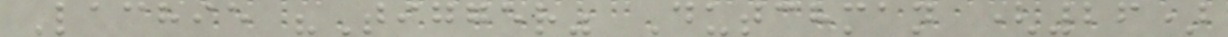Lachie "Tigger" Dutchman (26)
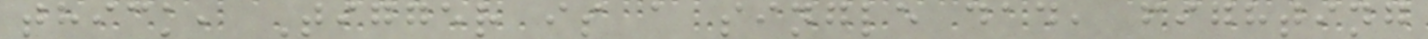thick, Tigger is a single dad, fighting
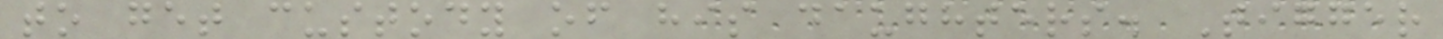to get custody of his daughters. Tigger
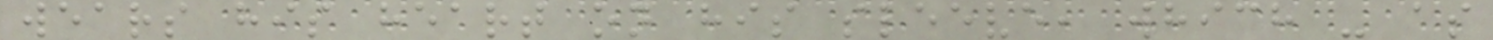wears his heart on his sleeve, which - as
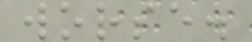worse.
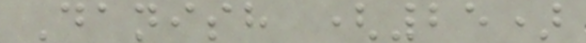Danish (25)
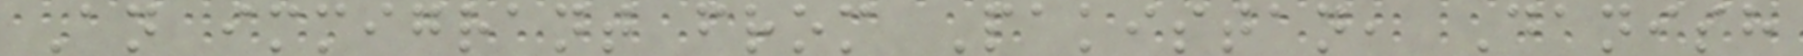An immigrant from Pakistan, Danish
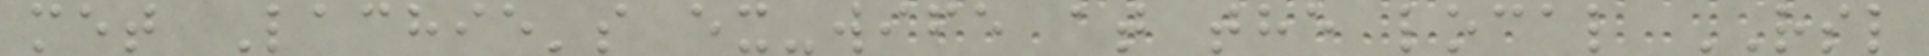met Lachie's ex-wife at the local RSL
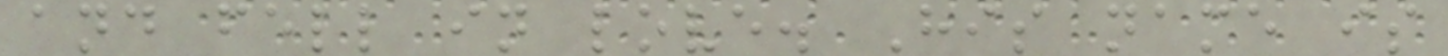and fell in love. His name is
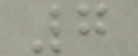7
